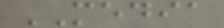MEDIA
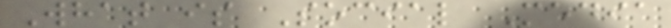What is Social Media
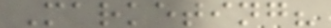Marketing?
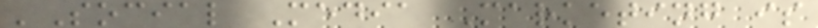'Social Media Marketing is
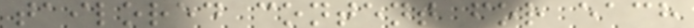tailored content for each
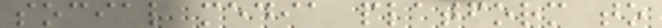social media platform to
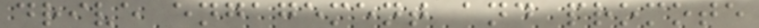drive engagement and promote
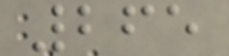265
